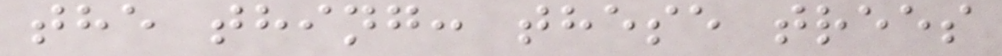the thing: these trees
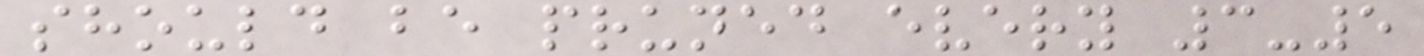should be pruned every 3-5
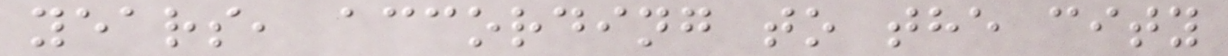years, according to the city
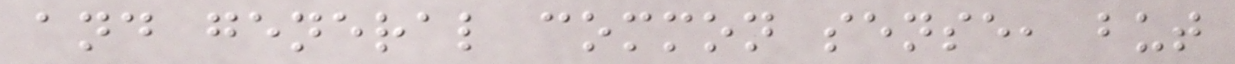and general common sense, but
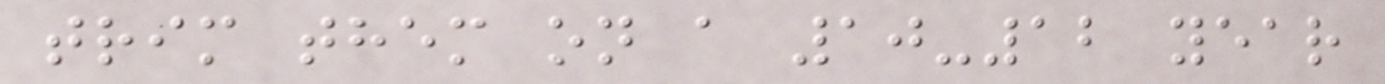trim them on a 10-12 year
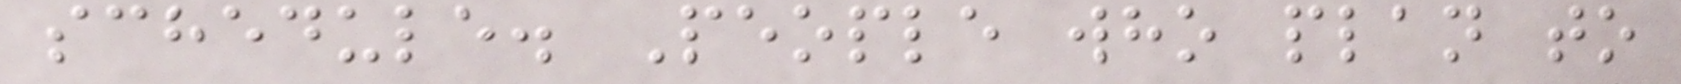schedule. People who plan to
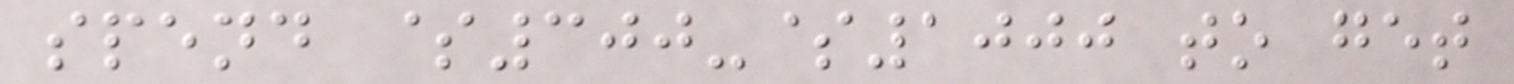spend $300-$1000 to get
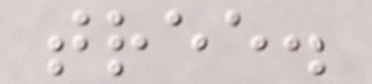tree.
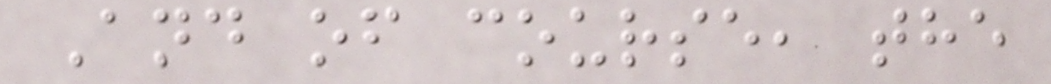And of course, the
